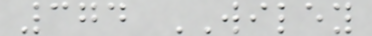374 WILEY
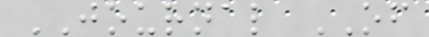JOURNAL OF
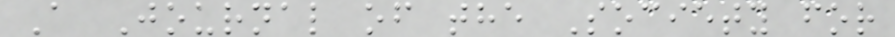A Journal of the Society for
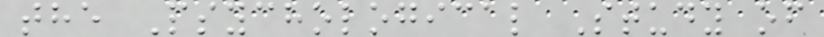the Psychological Study of
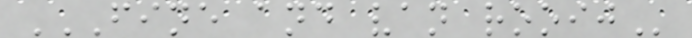FINE AND VAN ROOIJ
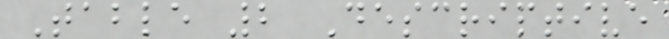Table 2 Descriptive
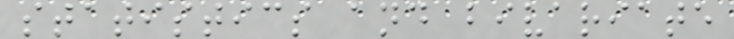statistics and bivariate
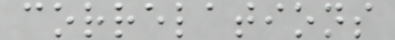correlations
